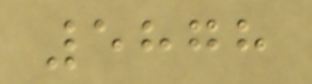5878
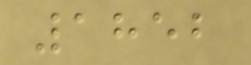1852
